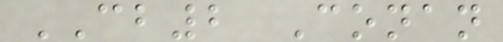CB2 Conan
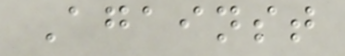Against
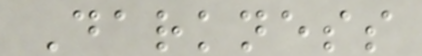Darkness
